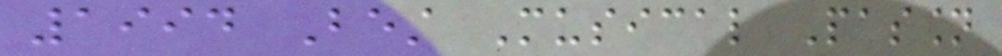1994 Best Musical Passion
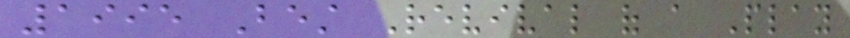1995 Best Revival of a Play
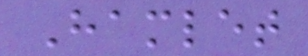Hamlet
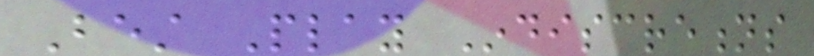Best Play Indiscretions
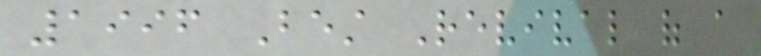1996 Best Revival of a
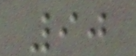90
